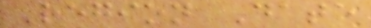Region Date
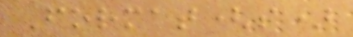Format(s)
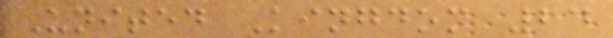United Kingdom 24
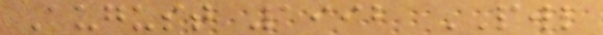August 1992 PWL
